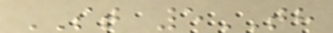ST 5TH
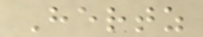Hertz
